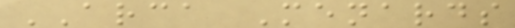ARCA Menards
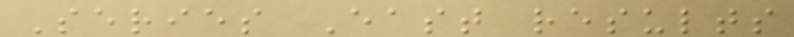Series East results
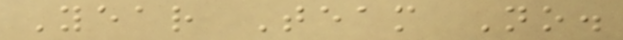Year Team No.
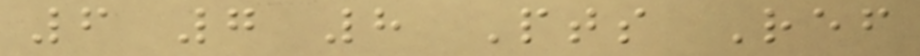6 7 8 Pts Ref
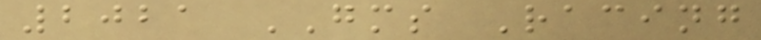2021 GMS Racing
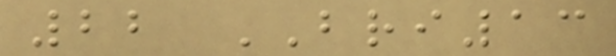22 BRI13
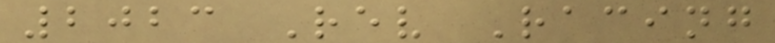2023 Rev Racing
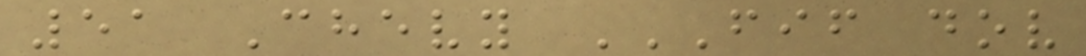51 Chevy FIF DOV
